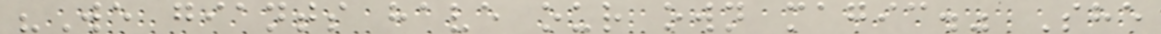"We giants have our own magic." She
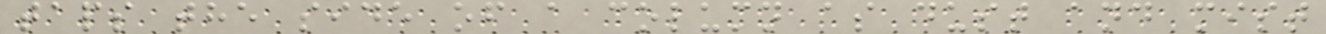taps the side of a column as dust and mist
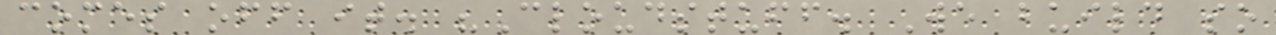comes off it. "Cloudstuff. We build so
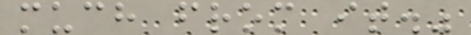much from it."
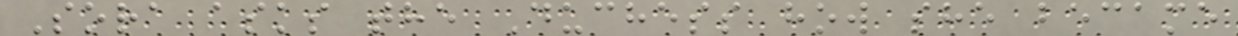Sora asks the Duchess how she became
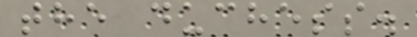the duchess.
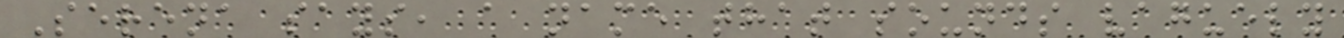Serena says, a name that sounds vaguely
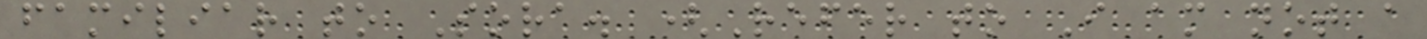familiar to Sora. (Refer to I am not a
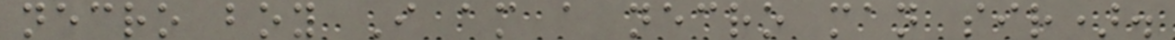necro boy I am a necro man sir).
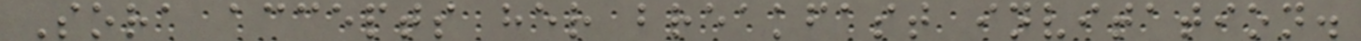Sora accepts her breakfast invitation.
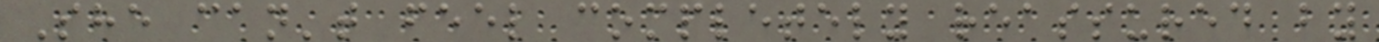She can't feel completely reassured by
